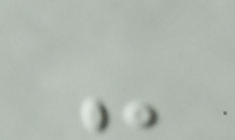-
